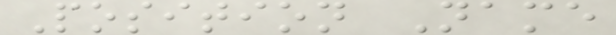Position Name
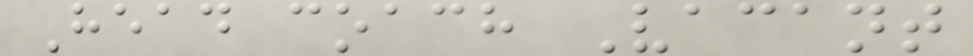Head coach Vacant
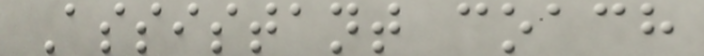Assistant coach
